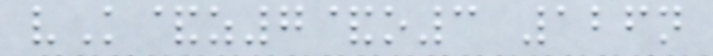vK&z7&o3 126n
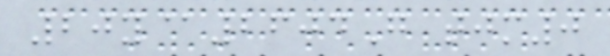20y@2604G tjm0
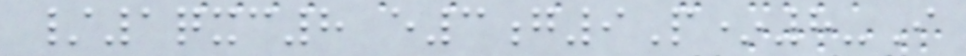/1qxc8 e3g9P*8-I
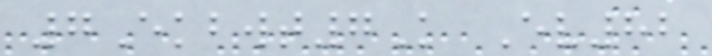7Ekbwt7K Ev82
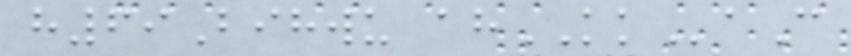h69Bihwu ahKKaC
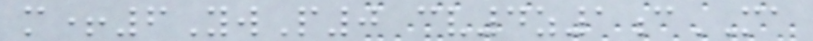m+6YwP0 cv4z1cMA
